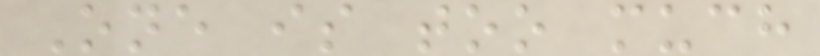One is too much
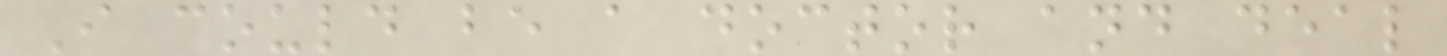I could be a doctor and deal
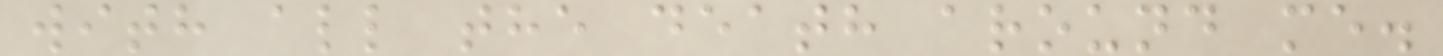with all the death around me.
